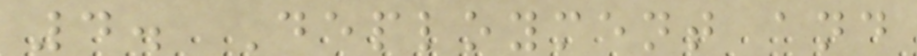4. Deployment and
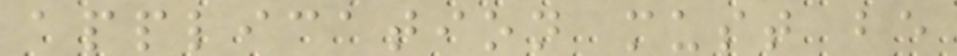application must be
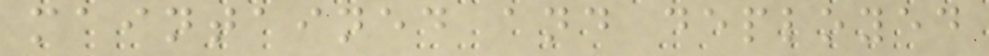maintained and deployed
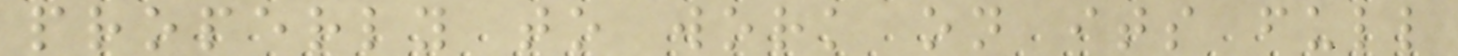properly to work on its full
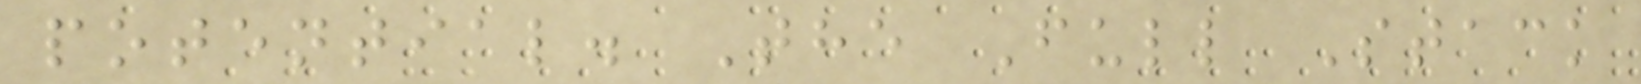potential. The Full Stack
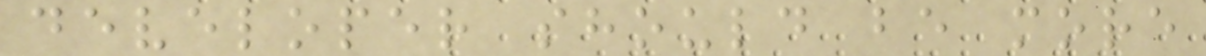developer should be more
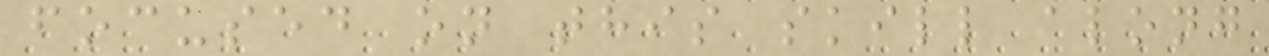focused on this skill along
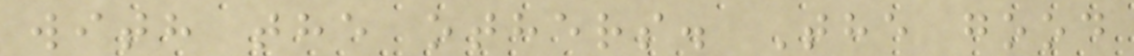with the others. The good
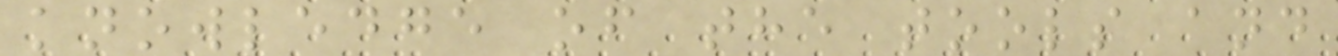knowledge of the tools and
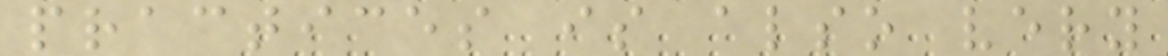practices is also very
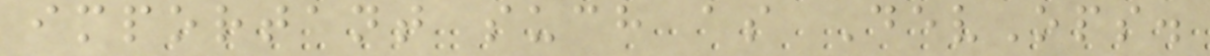important such as DevOps.
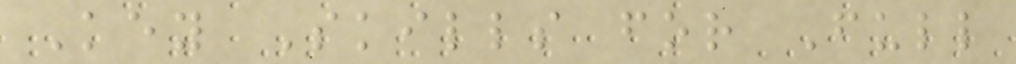Key Skills for Full
